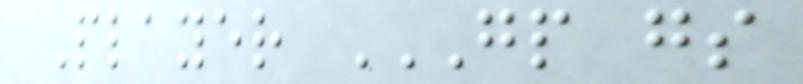Player GP GS
